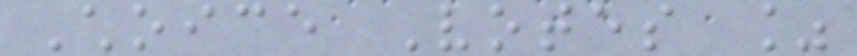Choice Votes %
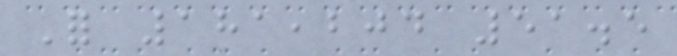For 181,204 51.5
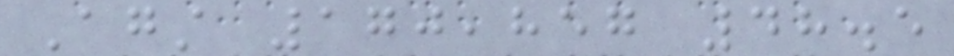Against 170,857 48.5
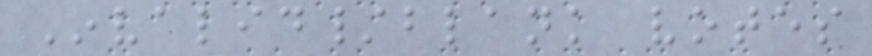Invalid/blank votes
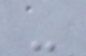-
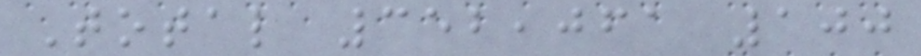Total 352,061 100
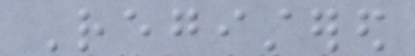Registered
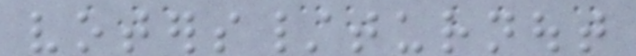voters/turnout
